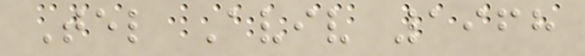Tel Aviv 1968
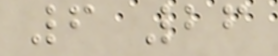6 26
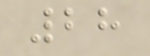28
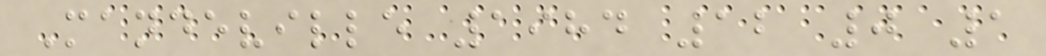Mandeville 1984 12 0 1
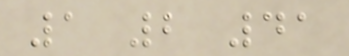1 2 41
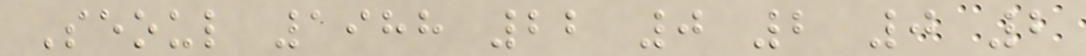Seoul 1988 22 0 2 0 2
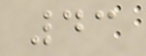43
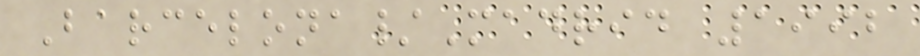Barcelona/Madrid 1992
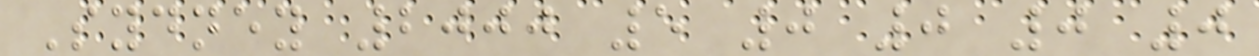Sydney 2000 5 0 0 0 0
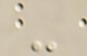-
